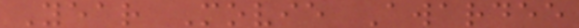Year Movie Awardee
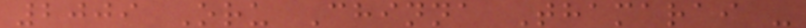2009 Oru Chinna Thamarai -
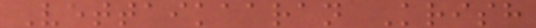Vettaikaaran Krish
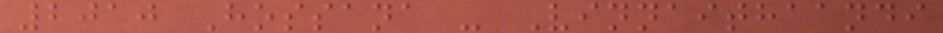2010 Hossana - Vinnaithaandi
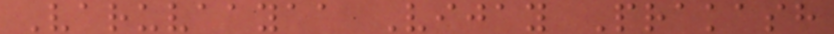Varuvaayaa Vijay Prakash
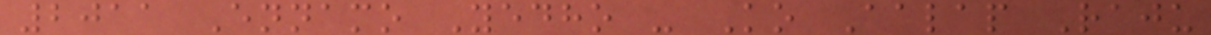2011 Ennamo Yedho - Ko Aalap Raju
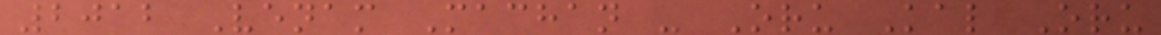2012 Venam Machan - Oru Kal Oru
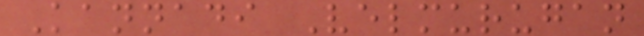Kannadi Velmurugan
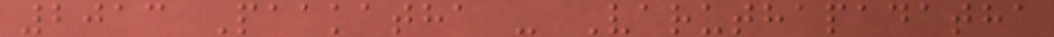2013 Paakatha - Varuthapadatha
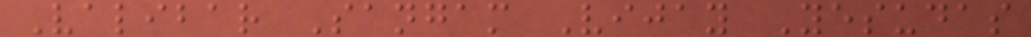Valibar Sangam Vijay Yesudas
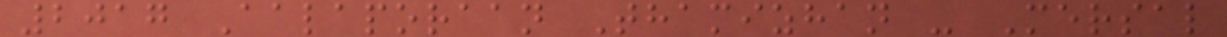2017 Aalaporaan Thamizhan - Mersal
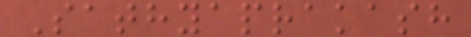Sathyaprakash
